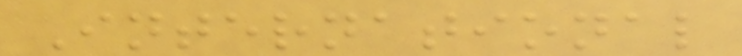International
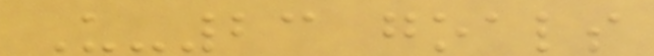U-23 goals
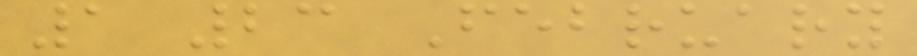1 23 February
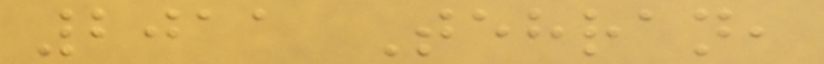2011 Tehran,
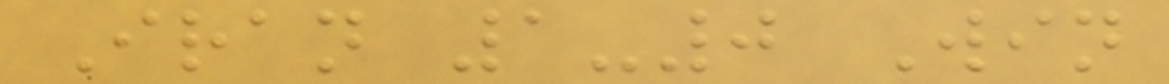Iran 1-0 Win
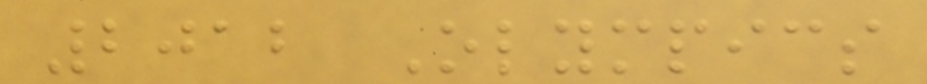2012 Olympics
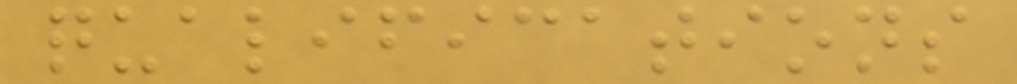qualifications
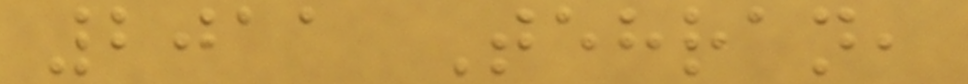2011 Tehran,
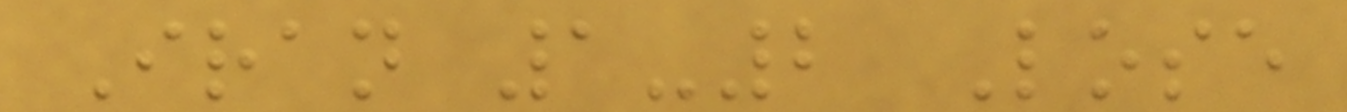Iran 1-2 Lose
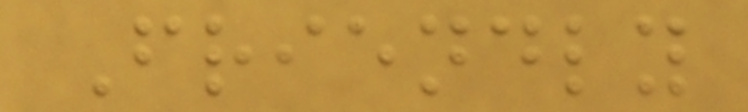Friendly
